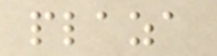plaza
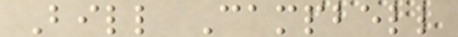Bill Campbell
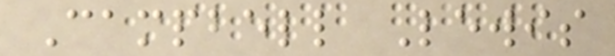Campbell Lewis
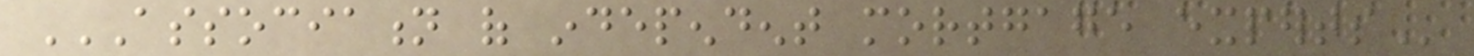ASSOCIATION OF INDEPENDENT MORTGAGE EXPERTS
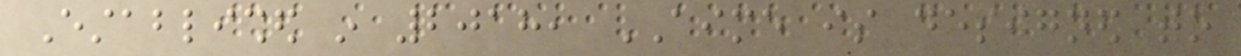Established in 2018, AIME is designed to
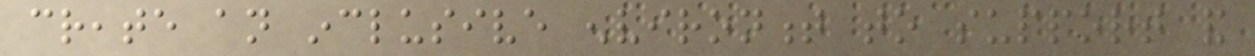create an inclusive environment to support and
